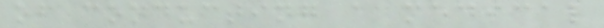of conducting a medical
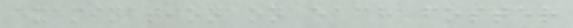examination on each foster
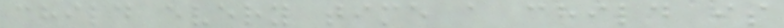child every time a child is
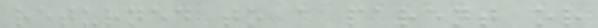returned to a parent or
